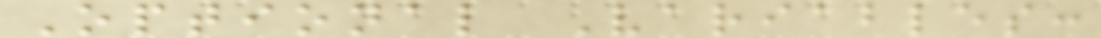Optional Variables:
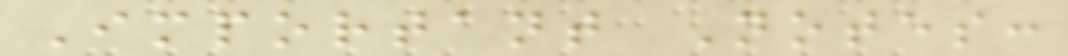Important Notes:
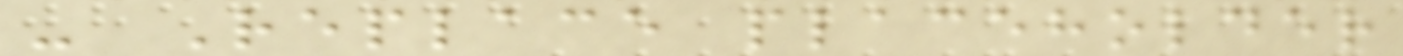- Replace placeholder
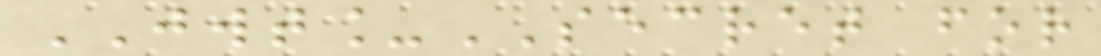JWT_SECRET for
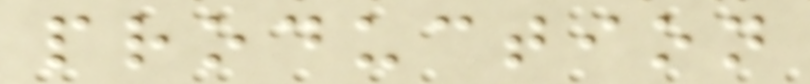production
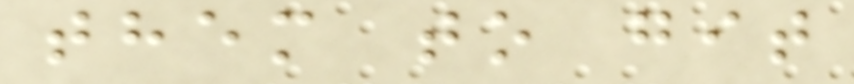them to git
